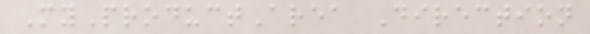MyProductArea Direction
